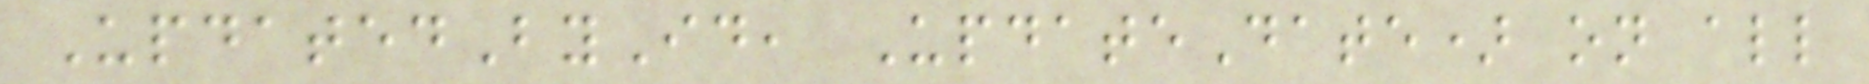UpdatedById, UpdateDate) on all
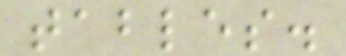tables.
